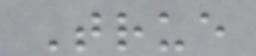True
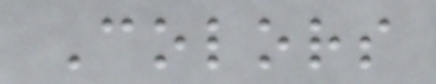Colors
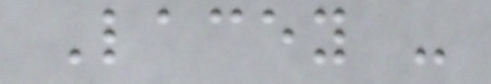Lacey -
